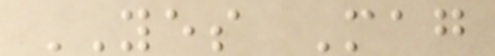YES Mag
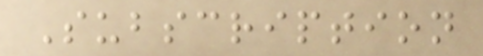Subscription
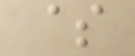$
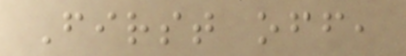First off,
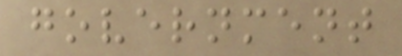government
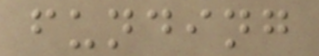funding
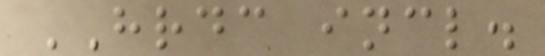HRDC incl.
